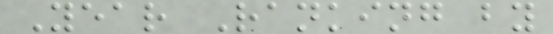Year Ranking by
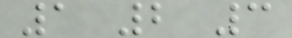1 2 3
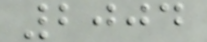2004
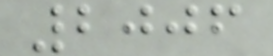2006
